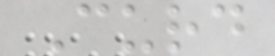Curd
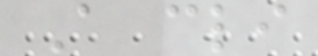A cli
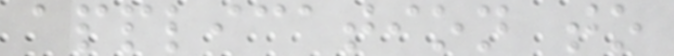application to
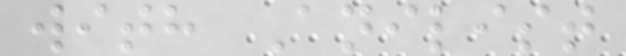with Anilist
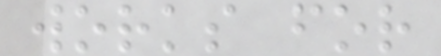works for
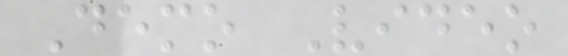Demo Video
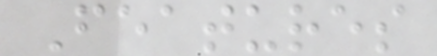Features
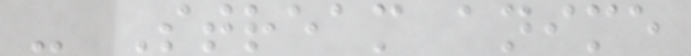- Stream anime
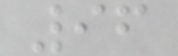96
